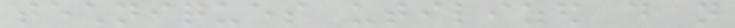techniques utilized do not
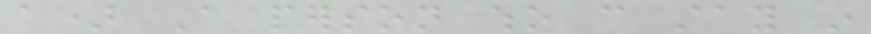a) A person who can stay in
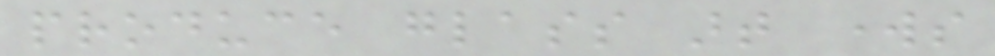produce glass art works
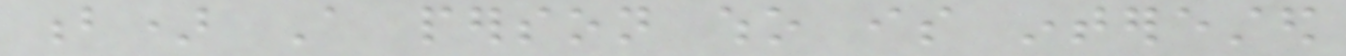b) A person who is interested
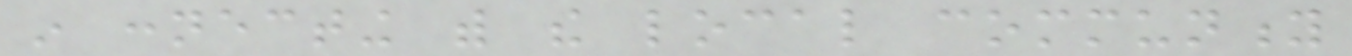in connecting with the local community
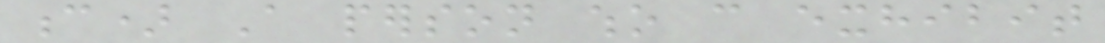c) A person who can exhibit
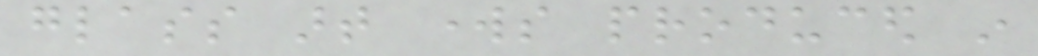glass art works produced in
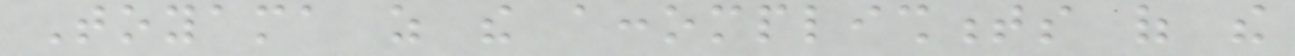Toyama as the accomplishments of the
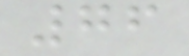76
